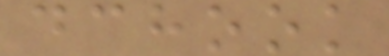dchook
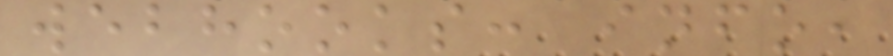webhooks: info,
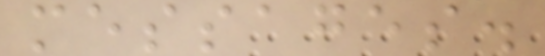messages.
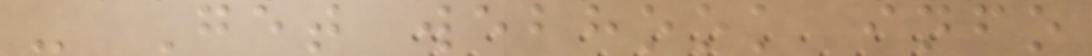- Get webhook info
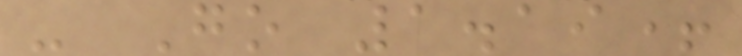- Go 1.19+
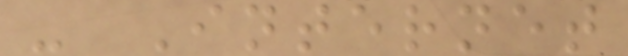- Internet
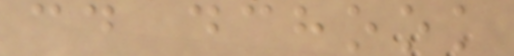cd dchook
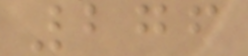276
